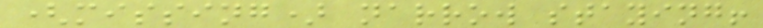(missing) narrow staying!
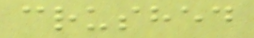crushed
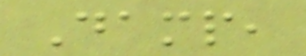Damp,
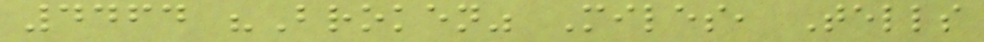4464 "Broken" Miles, Tells
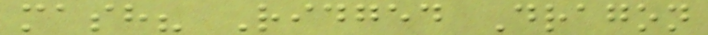mash? Ridged Dragon
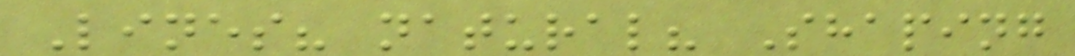Lines? natural? Shaping
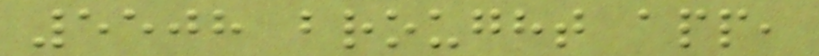5508 brought app,
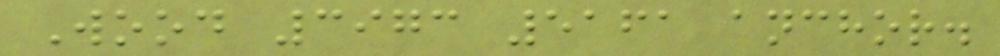Wood 3973 5161 anchor.
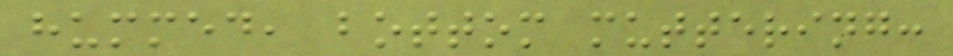hummed, bottom muttering:
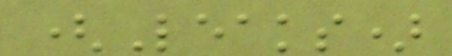(Leaks)
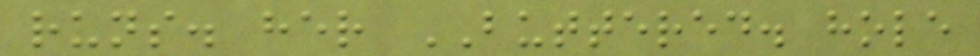runs. her BUTTERED. hole
